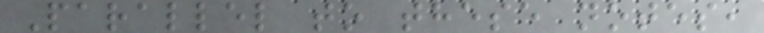Parallel to these notes,
